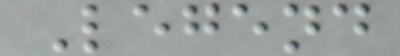Legend
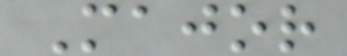Major
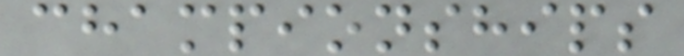championships
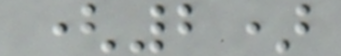(2)
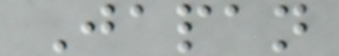Japan
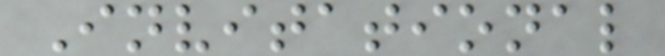Invitational
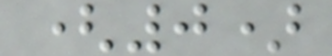(0)
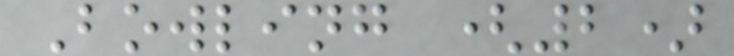Bowling (2)
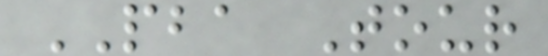PBA Tour
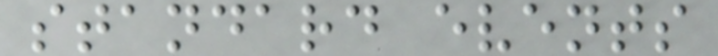standard events
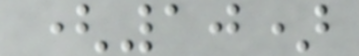(10)
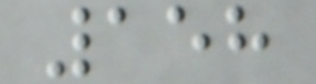158
